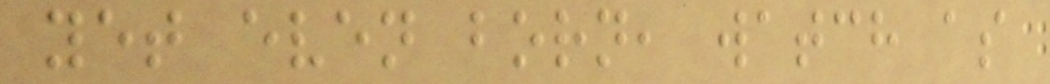yet even born, watch as
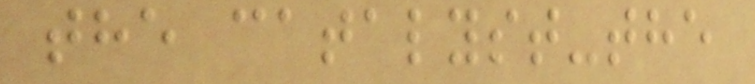the catalyst-the
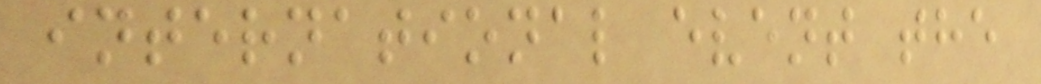international event the
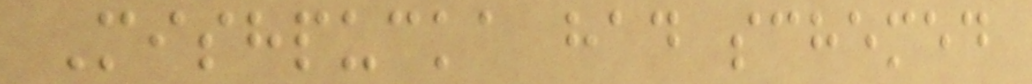Mishpucka had schemed
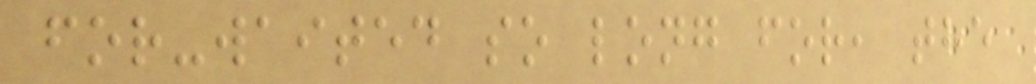for-waited so long for, the
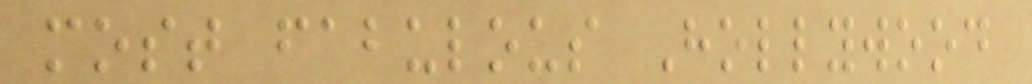most fabulous Hollywood
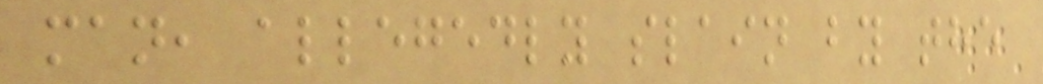man, allegedly slain by the
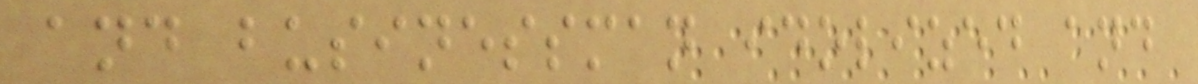and businessman idolized and
